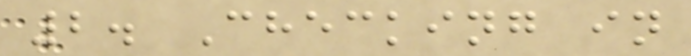2. Checking in
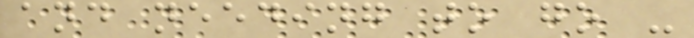and needing to go -
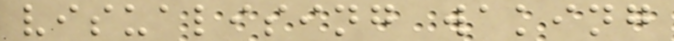visualising waking
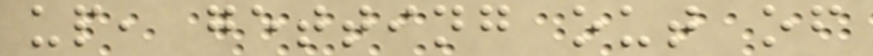up, getting out of
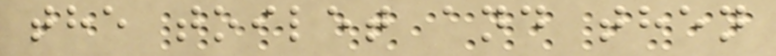the toilet and then
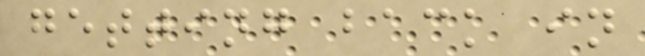getting back in
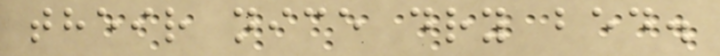their nice dry bed.
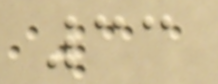33
